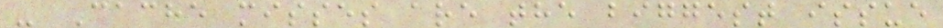- Cache misses are the biggest issue
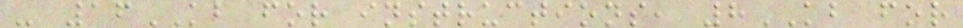- 16KB for instructions, 8KB for
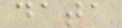data
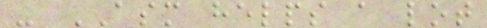- ASM helps a lot
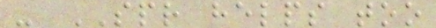- SPR helps too
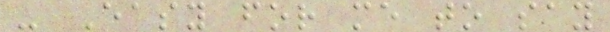- Easy for me to say
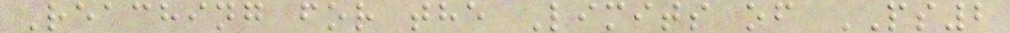Reaching for the Limits of PS2
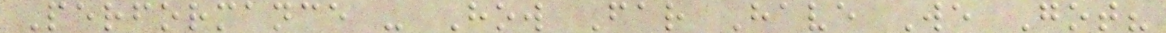Performance - How Far Have We Got?
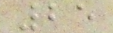25
